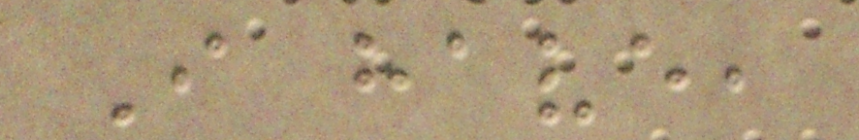I have,
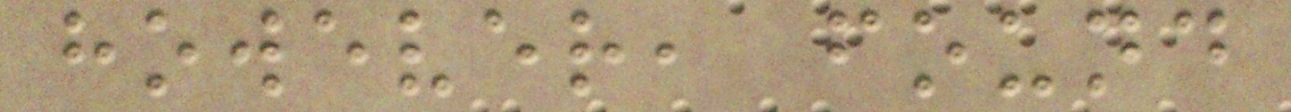however, found
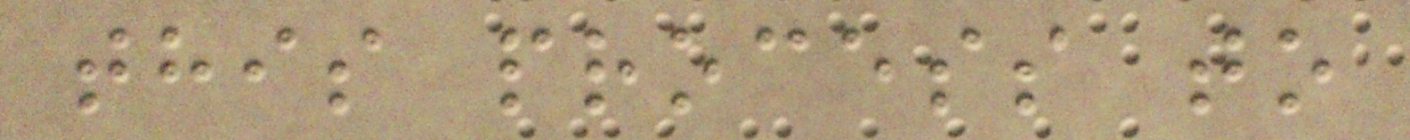this process to
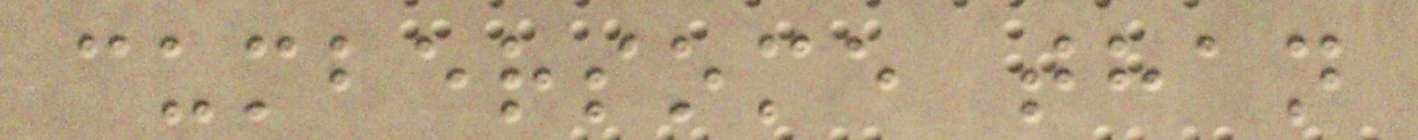cumbersome than
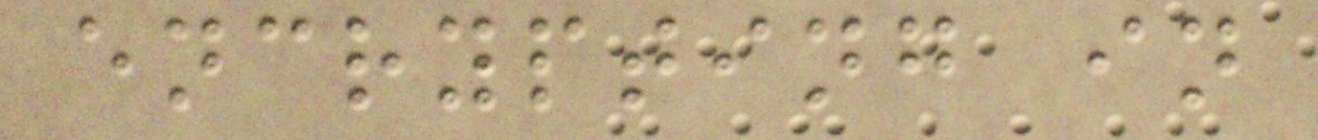encrypting in
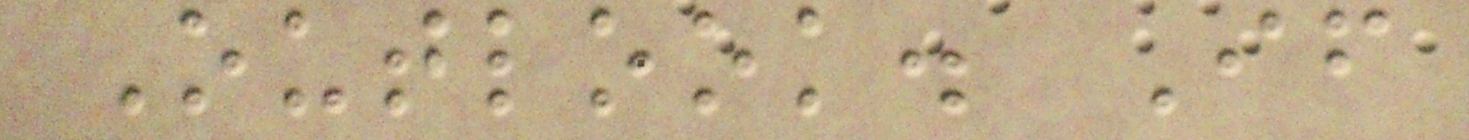Outlook. If
